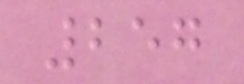257
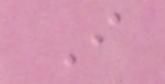I
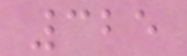325
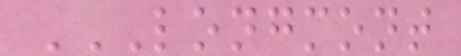LONGMONT
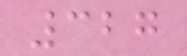327
